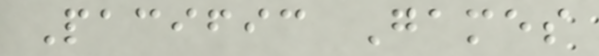Pacific Games
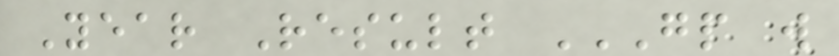Year Result GP W
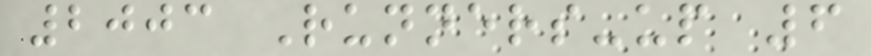2003 Runners-up 6
